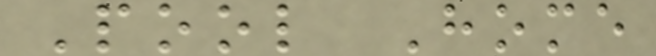Pool Home
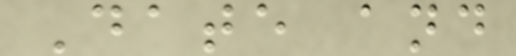Date and
